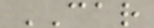CAR
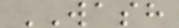WASH
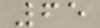65
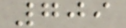709
